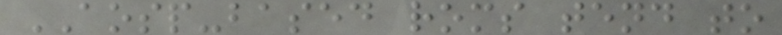AOSP-based roms tend to
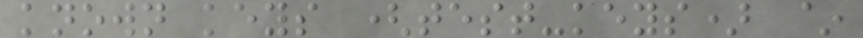known keys (test-keys) ~
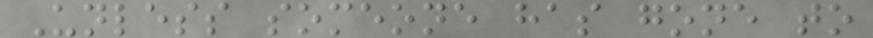Unless someone has gone to
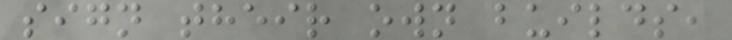sign their own builds,
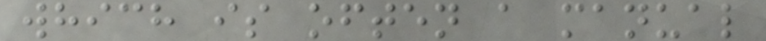which is often a manual
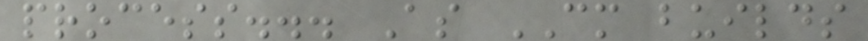process... As CM builds
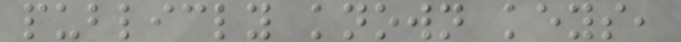publicly known keys,
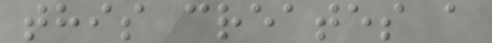this creates a
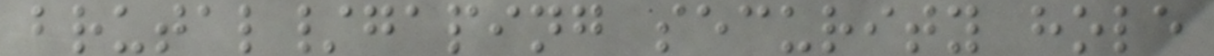brutal/gaping security hole
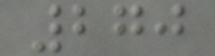270
